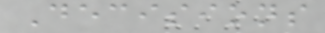Decisions
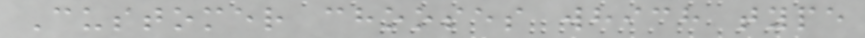Customer chooses which type
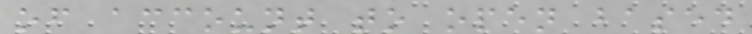of account to open based
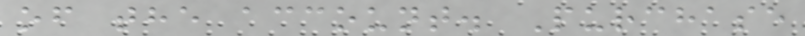of the account. Purchase
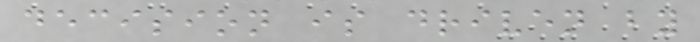decision is driven by
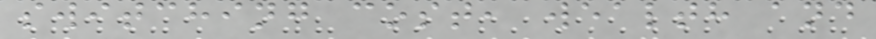switching cost, wealth and
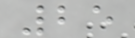25
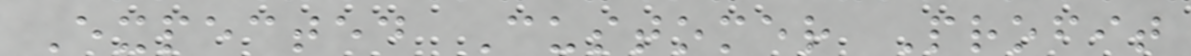Expected Customer Profit
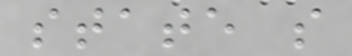state s
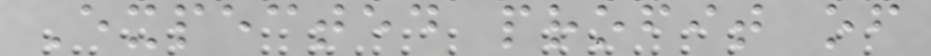Expected profit of
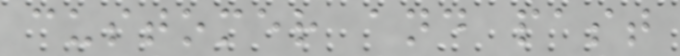customer and past
